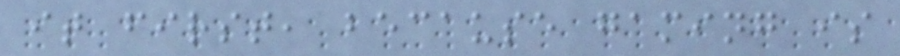it first, because gaming is
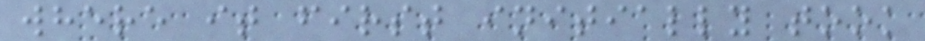where it first initially took
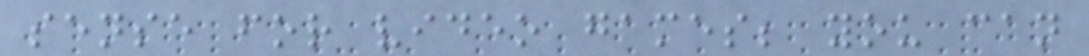sense for video games; you can
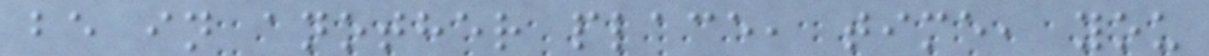be in another place, time, you
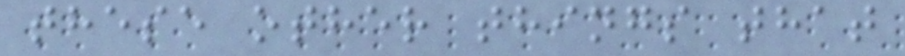these other things that
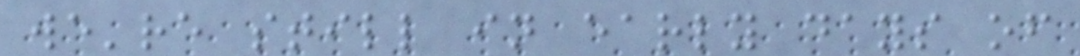we're still in early days of
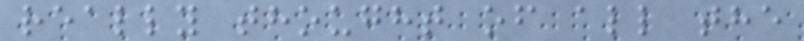really thought of all the
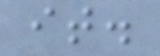it.
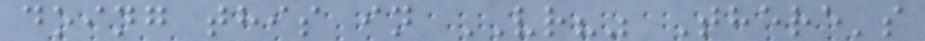doing this in VR?" There's
